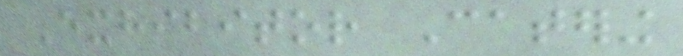Exhibitor Catering
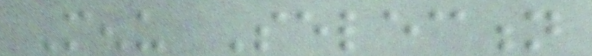Menu Selection
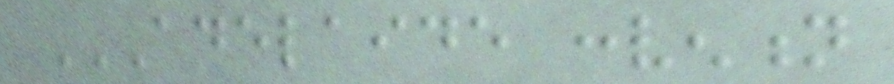ADELAIDE CONVENTION
